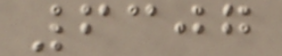6307
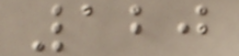120
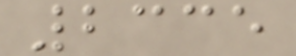2335
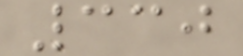330
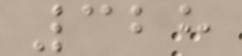328
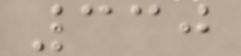330
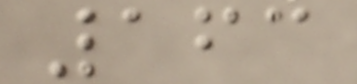163
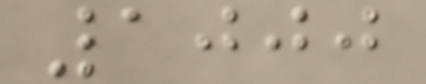1000
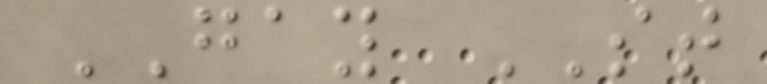GAY ST
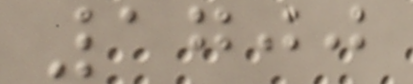1700
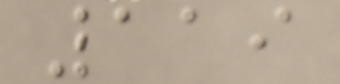119
